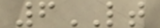6LT
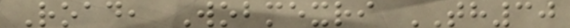Road, Wobmexri TH30
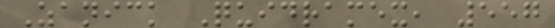Zanick Quidramex, 557
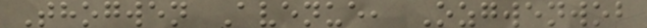Thogwen Avenue, Ozgwenwob
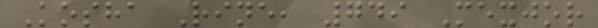Kosha Rine, 749 Mexjor
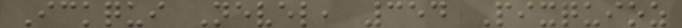Ickqui Nevel, 354 Pixquioz
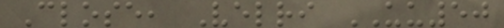Close, Velri UU50
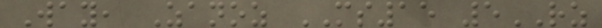Way, Zanoz MS15 5RZ
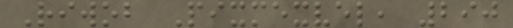Riwob Pixmexvel, 290
